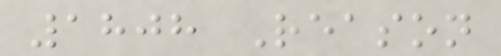1808 Reason
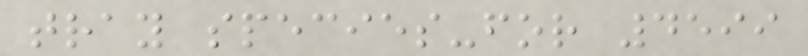tray species-for 4599
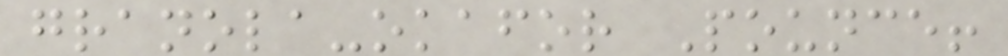granola-okafor Pounce!
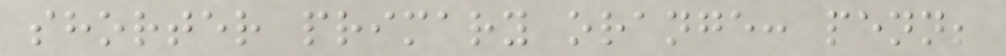shorter primary orange: penn;
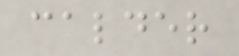calder
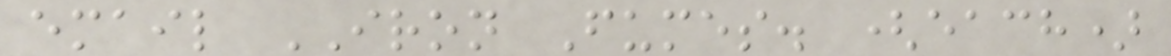email IRON Fumes. (each)
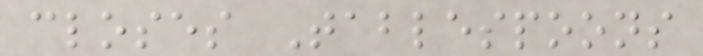closes Tablespoons
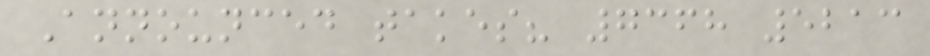Announced takes? 7368 5213
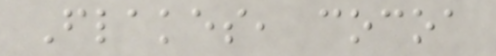Flakes, cocoa
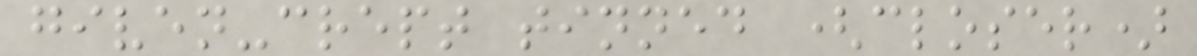given-crept tinned (closer)
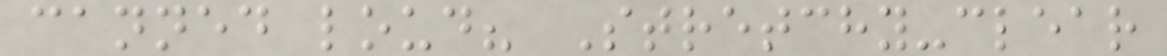canned loud? Stretchy-clear
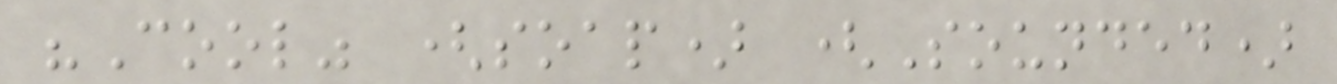"Cool" (soap) (Sounded)
